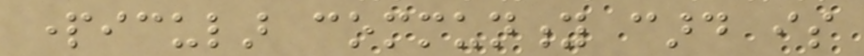particular community card is
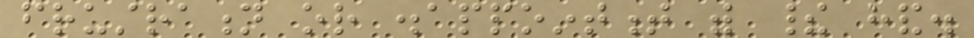frustration or disappointment with their hand.
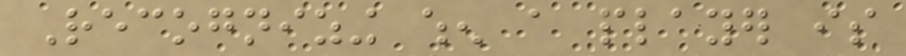Recognizing when a player is
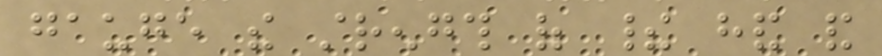gauge the strength of their hand and
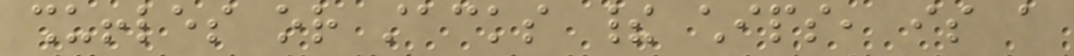shuffles or stacks their chips, is a
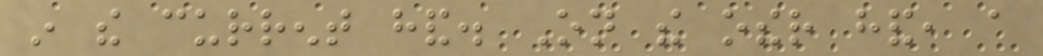in the current hand. On the other hand, a
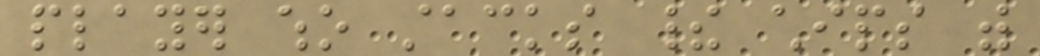player who stacks their chips with
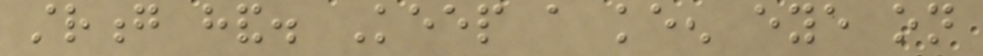strong hand. Keep a keen eye on
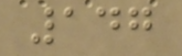147
